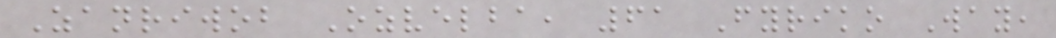Zanriwob Ozvelba, 61 Fyriko Way,
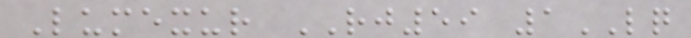Lumexur RJ59 1LQ
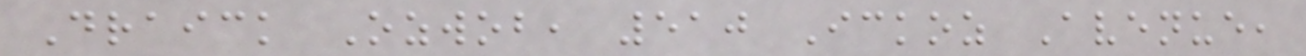Draick Ozwob, 510 Ickoz Avenue,
